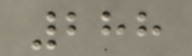288
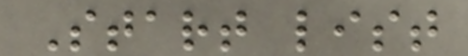Start list
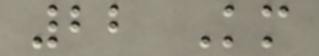22 Km
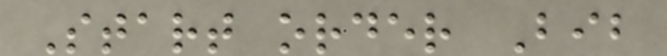Start order Bib
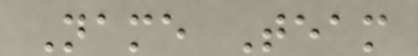Name Team
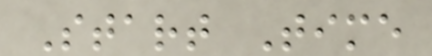Start Time
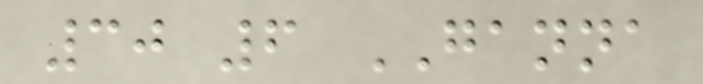30 6 GANNA
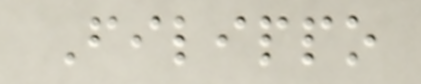Filippo
